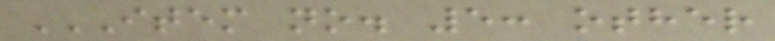ITEM NO. 5: OTHER
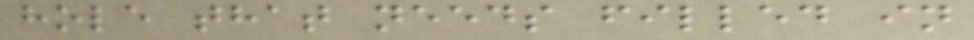hole that needs filled in
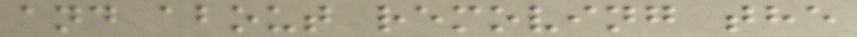and about removing the
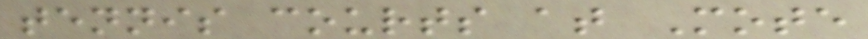tennis courts at Mote
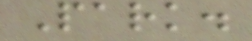Park.
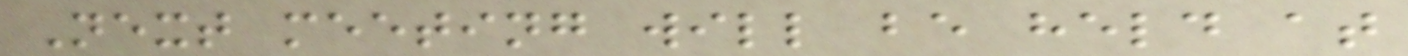Next meeting will be held at
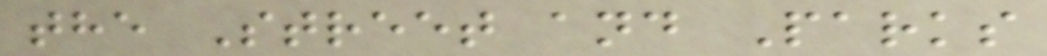the Street and Parks
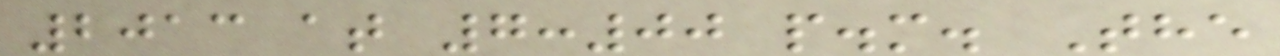2013 at 7:00 p.m. The
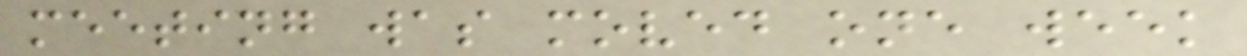meeting was moved one week
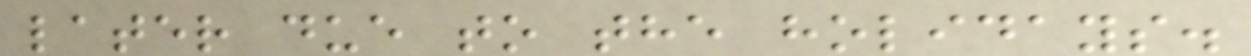later due to the holidays.
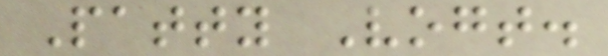Patty Vogt.
